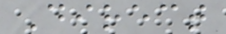Direct
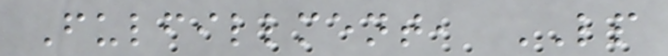Fulfillment, LP
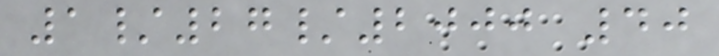1/27/2000 40
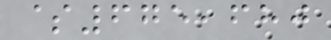$675,680
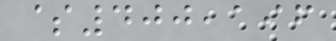$400,196
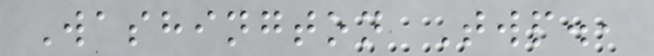Washington Twp.,
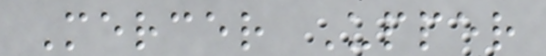Mercer Upper
